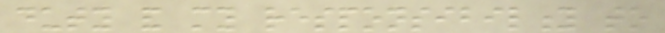duty and my responsibility to
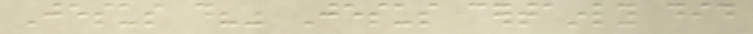Jesus do?" Jesus certainly did
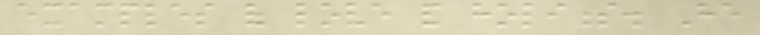examples of love and holiness. He
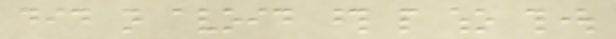did not avoid those people who thought
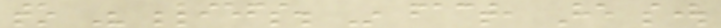to His beliefs. In fact, He sought
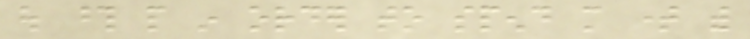out those people in order to spend more time with
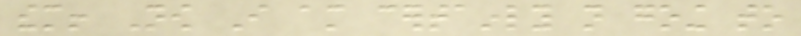them! Now I am certainly not going to
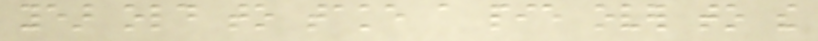year old to take a pie over to the
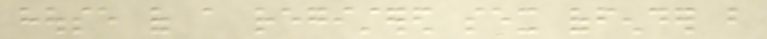house of a registered sex offender but
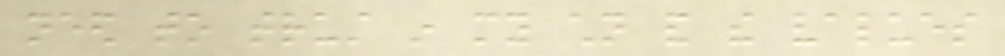need to trust in my children and the values
